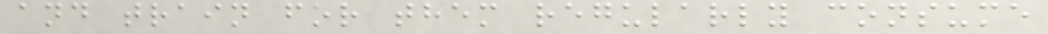and train for them regularly consume
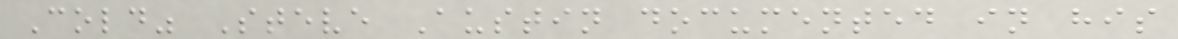Cold" Steve Austin documented in his
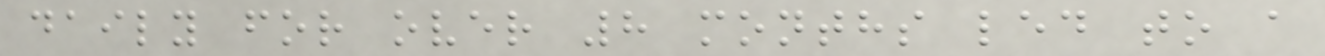daily for over 8 months led to a
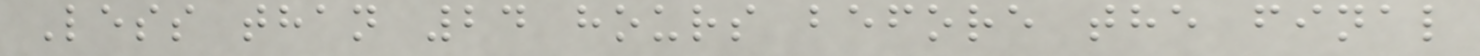Less than 24 hours before the final
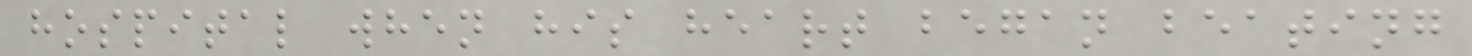hospital when his heart began beating
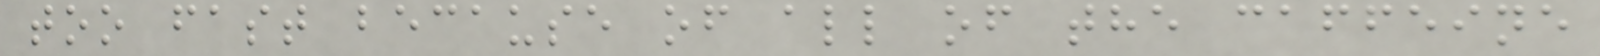too fast because of all of the caffeine
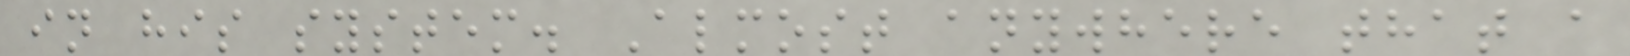in his system. Almost anywhere that a
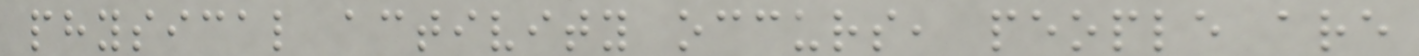physical activity occurs, people are
